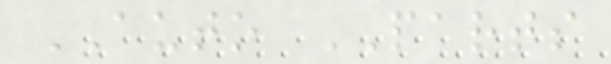AUTO PARTS
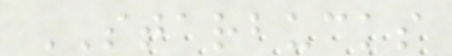STARBUCKS
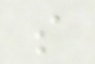s
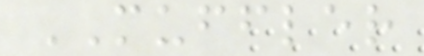MUFFLER
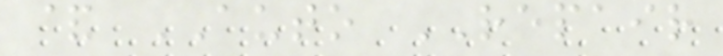& AUTO REPAIR
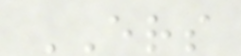ERS
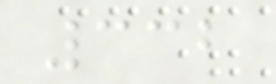332
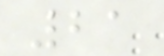21
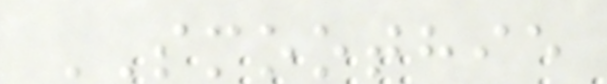SMOOTHIE
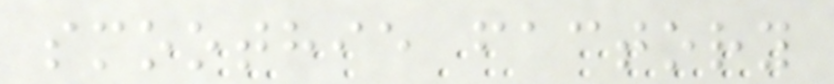smoothie factory
